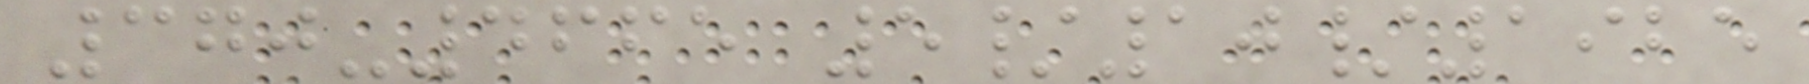370-4665 5/10/1925
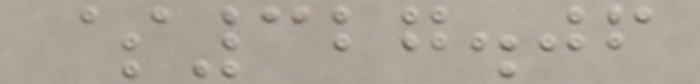$327.06
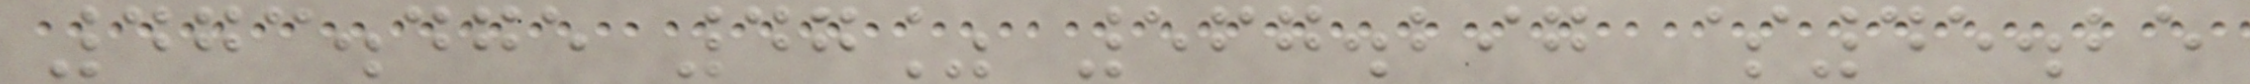473.475 47% 567.297 $45.25
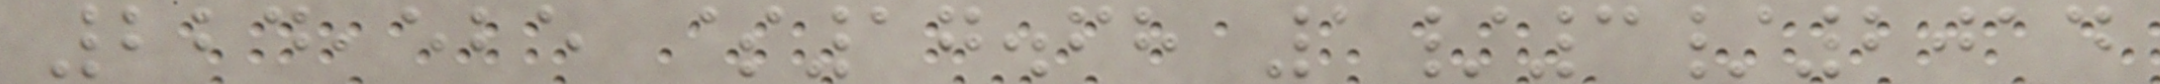224,525 $17.68 1/3/2014
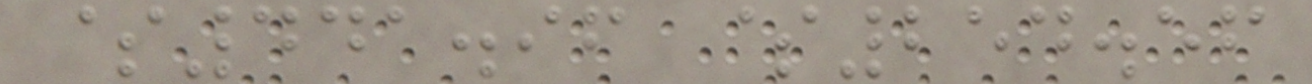$441.96 $254.56
